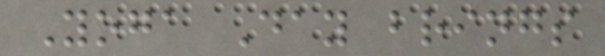Yoga Day brings
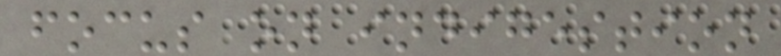focus on indigestion
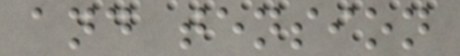and tension
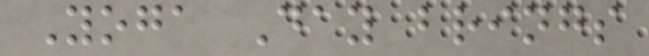Yoga Day brings
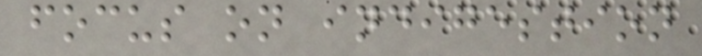focus on indigestion
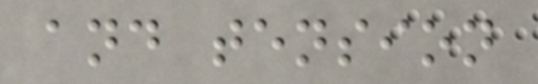and tension
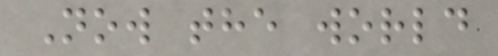Now the world
